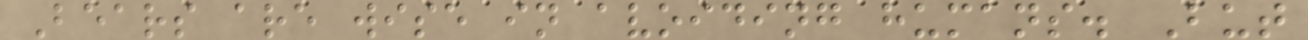Bears are wise in avoiding humans. But
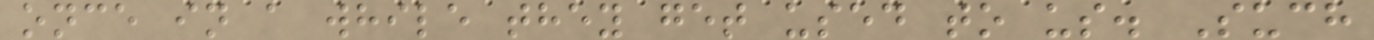once in a while they get used to us. Such
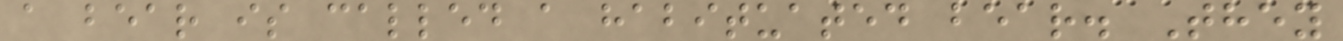a bear is called a habituated bear. They
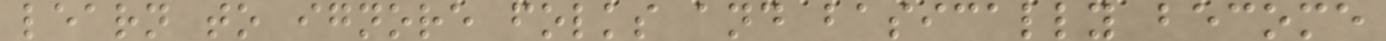learn to ignore folks and basically become
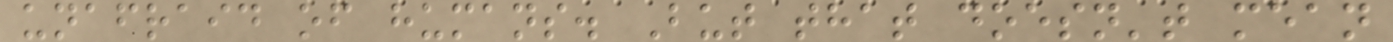unafraid of humans. But that doesn't mean
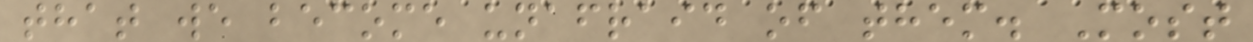that we become unafraid of them. Most
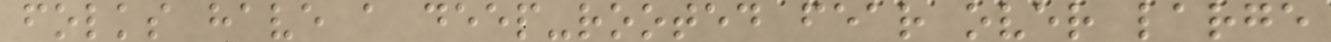folks have a deep-rooted fear over large
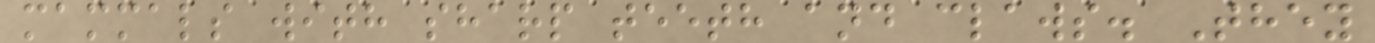mammals with sharp teeth and claws. They
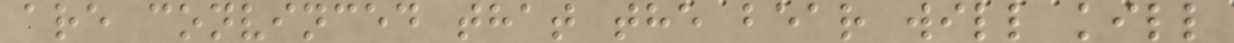are convinced that the bear will kill
